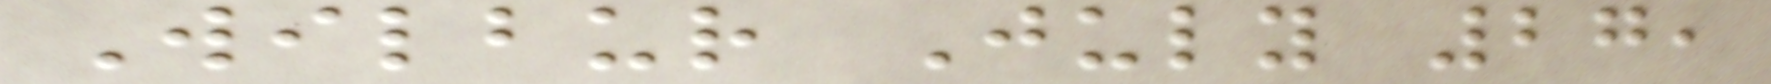Wilbur July 27,
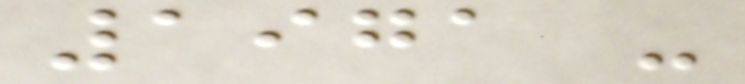1971 -
